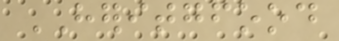HERITGFOOD
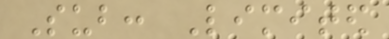Sub: Limited
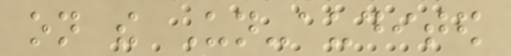on the Un-audited
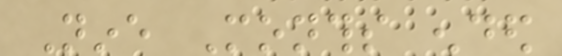Nine Months ended
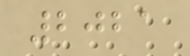2021
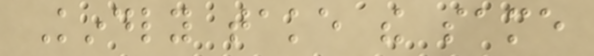Kindly take the same
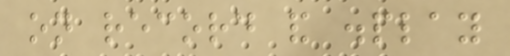on record and display
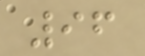96
